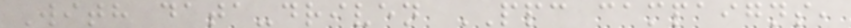With data-driven PPC campaigns,
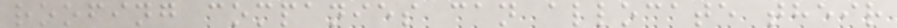roofing companies can allocate their
